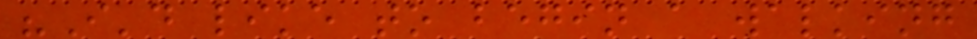"I'd like to begin a walking
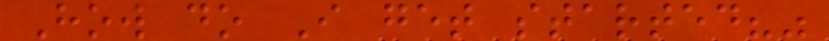How do I get started?"
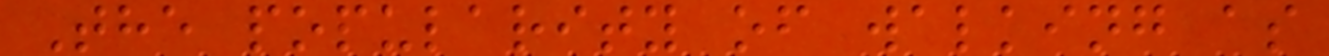The popularity of walking as
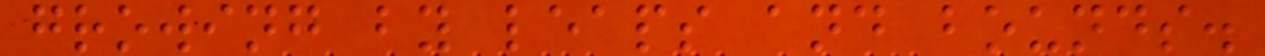growing by leaps and bounds.
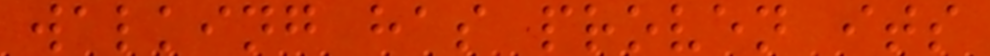walking has proven its
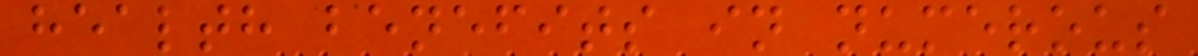health benefits in numerous
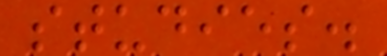studies.
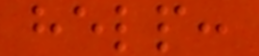help:
